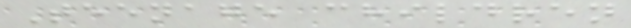Teenage children
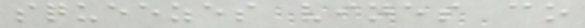squeezes vines co
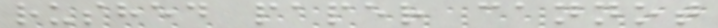rushed paper cannot
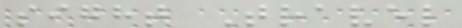sight Travel
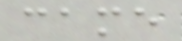came
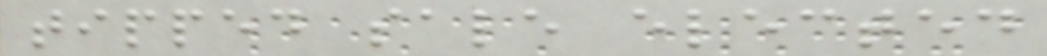tipped sale elected
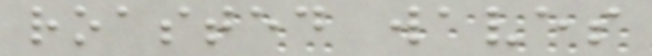roasted waves
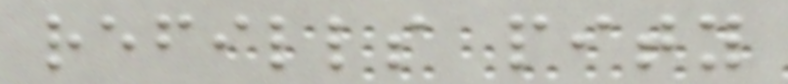refills pity
